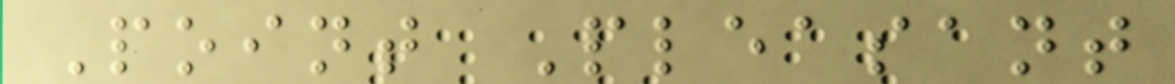Point Pleasant
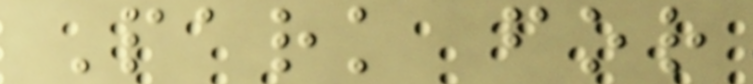Park for
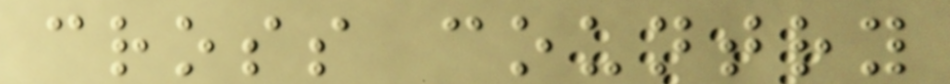cross country
